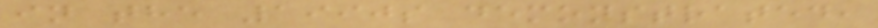in the 1990s demonstrated,
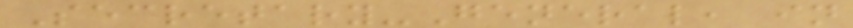Secretary-General, in
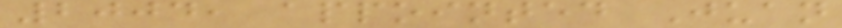2004, appointed Juan
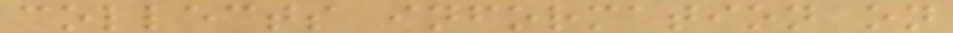collects information on
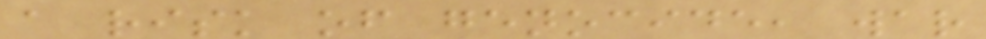a risk of genocide, war
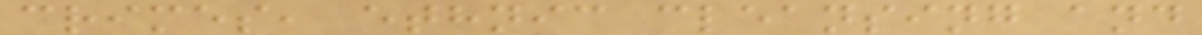crimes, ethnic cleansing and
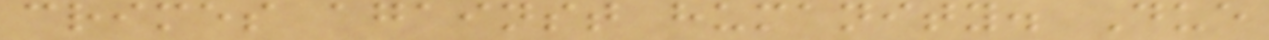crimes against humanity. Due
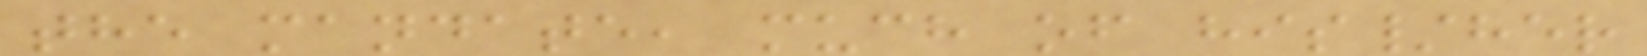the mandate, much of his/her
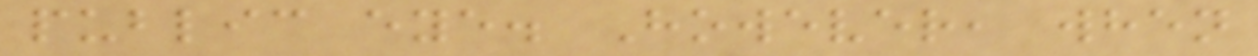public eye. However, when
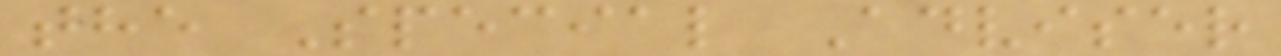the Special Adviser
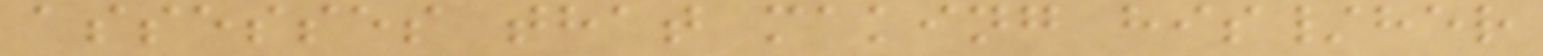assesses that making his/her
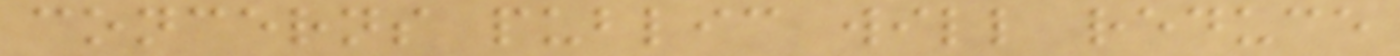concerns public will reduce
